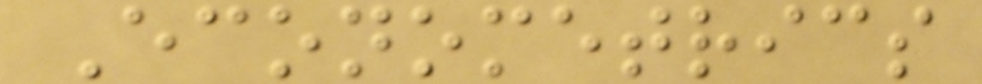Econometrics
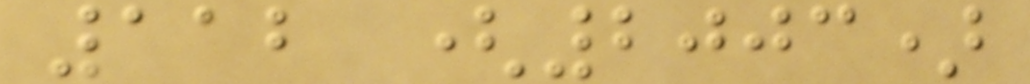112 (2003)
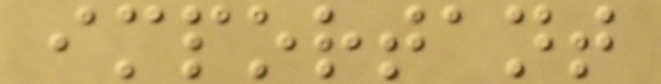important
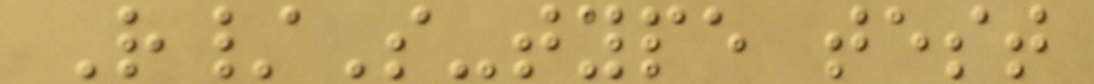R/S-type test
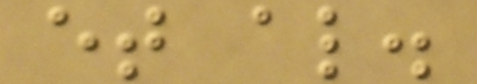et al.
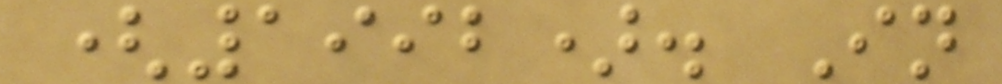(1992). In
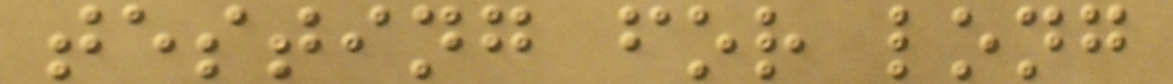testing for long
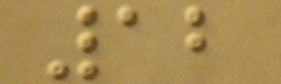12
